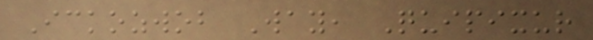Ickozwob Way, Quipixur
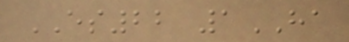ES22 1HA
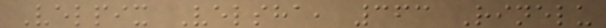Velpix Velsha, 363 Rinelu
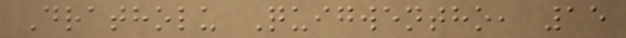Dratholu Quigwentho, 15
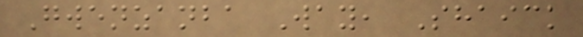Gwenzanba Way, Shaick
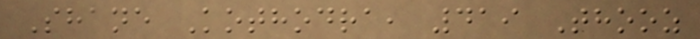Shane Kothodra, 419 Thooz
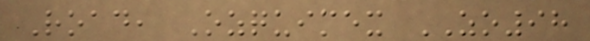Road, Ozquimex ZO98
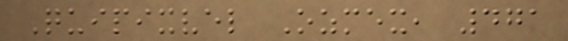Quipixvel Ozmex, 471
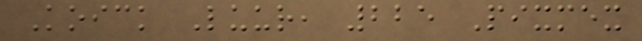Koick Luur, 225 Pixmex
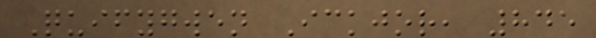Quifygwen Ickjor, 845
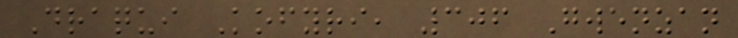Draqui Kofyri, 306 Gwenzan
